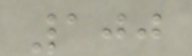100
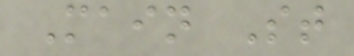Main St
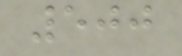500
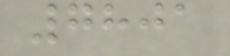7801
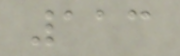113
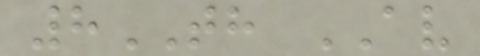8TH AV
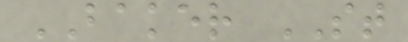BAKER ST
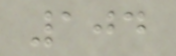104
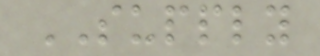SUPPLY
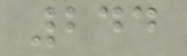244
